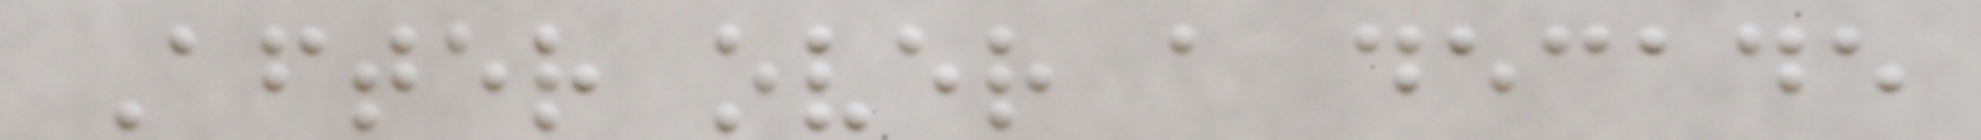After over a decade
